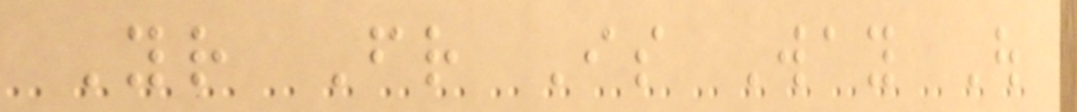Your Friend Is Way Out
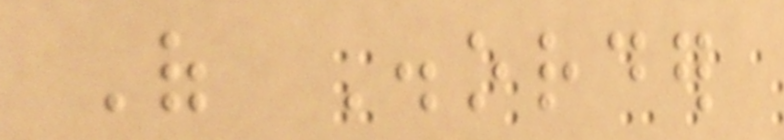Of Disorder
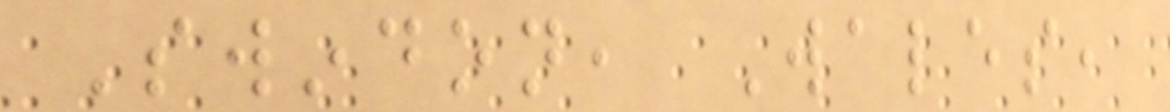Swindon, Wales,
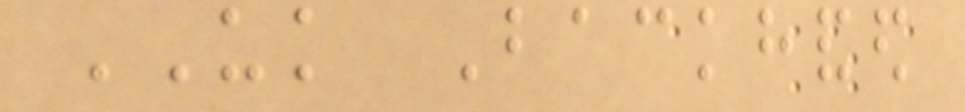UK Backhanded
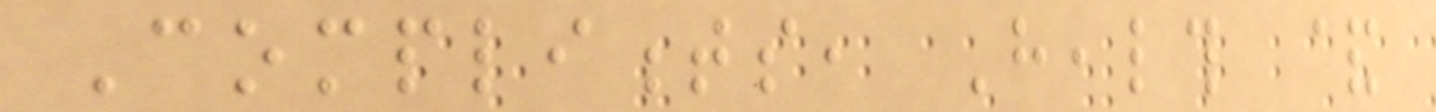Compliments, Health &
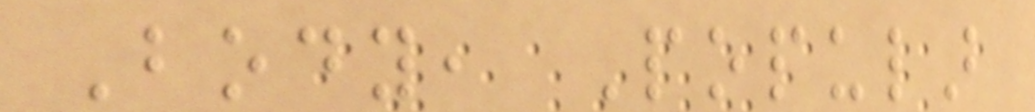Body, Popular
